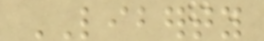LIBERTY
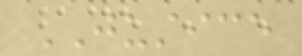JUSTICE
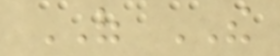OF THE
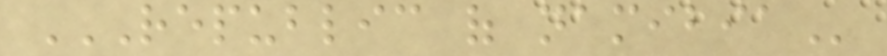REPUBLIC OF NAMIBIA
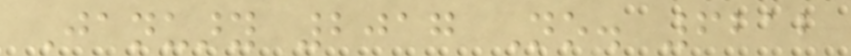January 2017 No. 6212
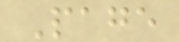Page
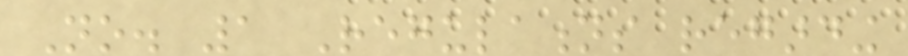No. 1 Regulations regarding
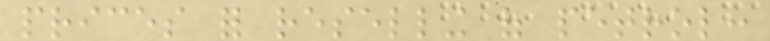prices for reselling of petrol:
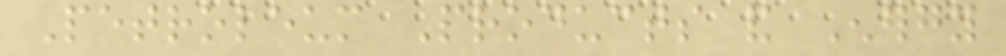Petroleum Products and Energy
